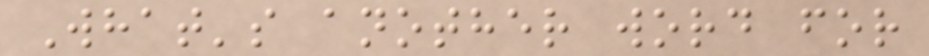What's another word for
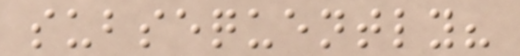subsequently?
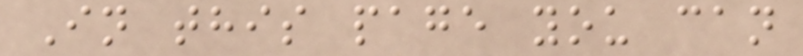In this page you can
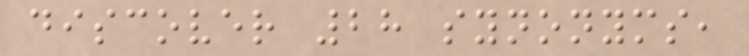discover 28 synonyms,
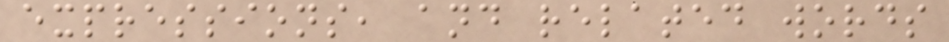expressions, and related words
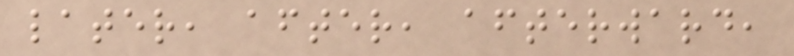later, after, afterward,
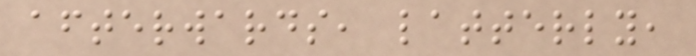afterwards, latterly,
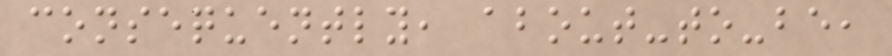consequently, about-to-be,
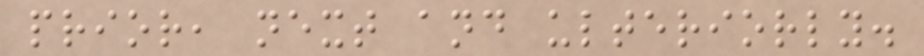prior, next and ulteriorly.
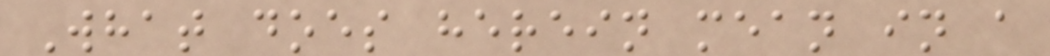What does herein mean in a
